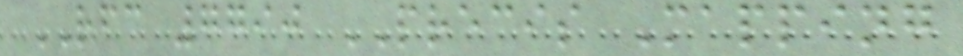RFC 7790 PRECIS Mapping
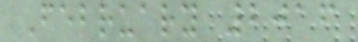February 2016
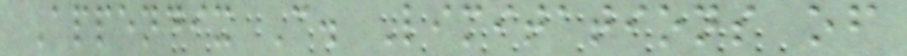Appendix C. Limitations of
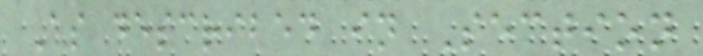As described in Section
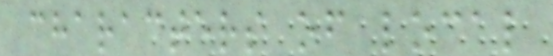characters of local
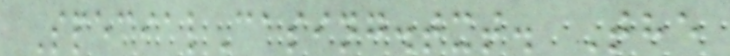SpecialCasing.txt. The
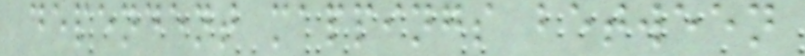dependent mappings between
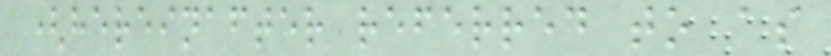(hereinafter referred to as
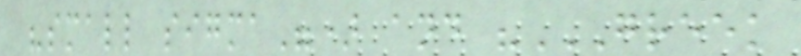"small sigma") and "GREEK
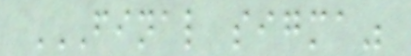FINAL SIGMA"
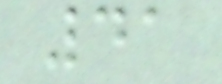41
